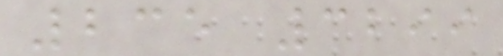235 3299
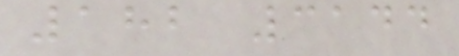182 3144
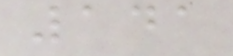141
